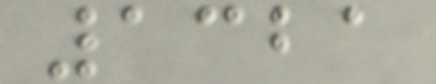1321
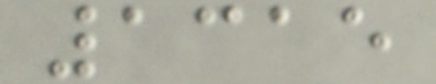1315
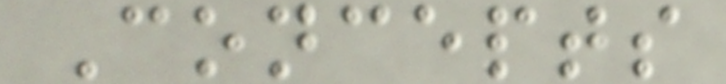Concepts
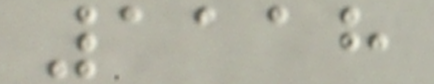1118
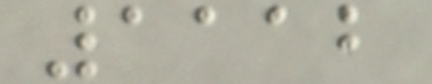1112
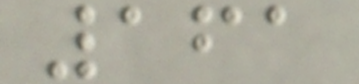161
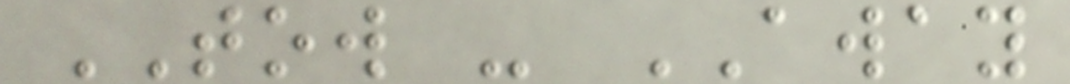TOW - AWAY
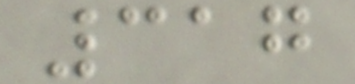317
